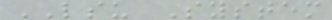LSU System
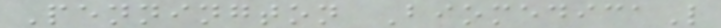Pennington BiomedicaL
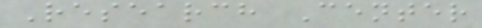Research Center
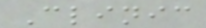Clinic
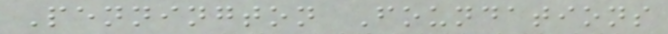Pennington Foundations
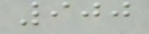900
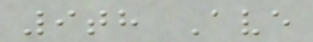9th Ave
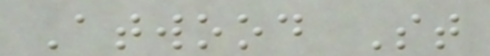Atwood St
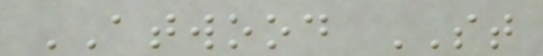ATWOOD ST
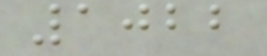1022
